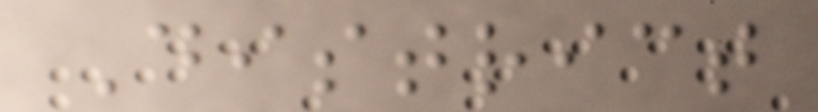District
